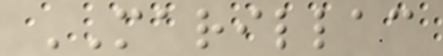MARILLAC
